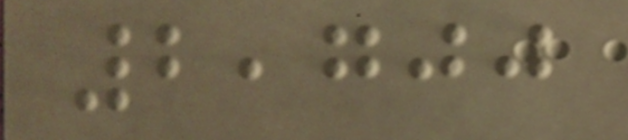2,700
